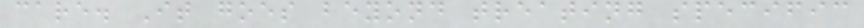care. It goes beyond treating specific
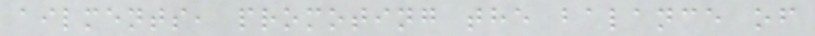ailments, promoting the balance of
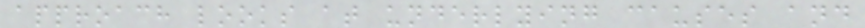approach looks at underlying causes and
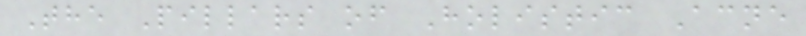The Pillars of Holistic Acne
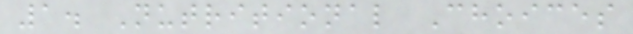1. Nutritional Choices
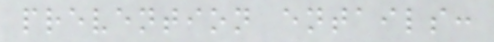prevention entails:
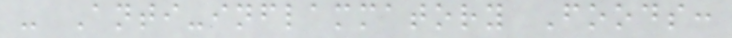- Anti-inflammatory Foods:
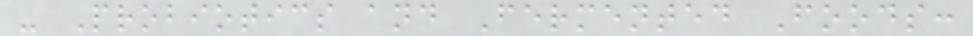- Probiotics and Fermented Foods:
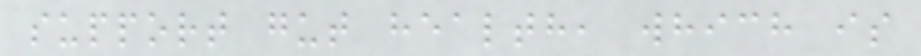support gut health, which is
